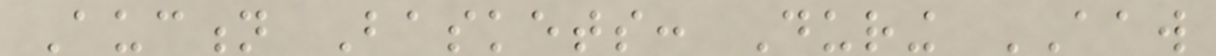Auction Baskets: During AAW
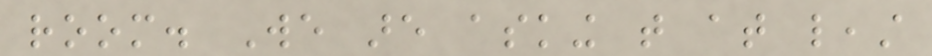room. We are asking that at least
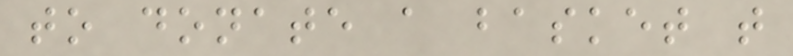to donate a basket that
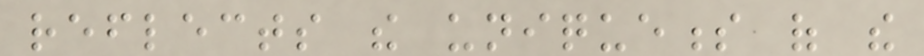reflects the uniqueness of the
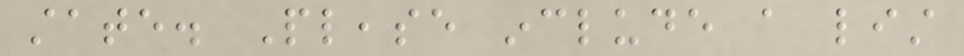state. Please include a list
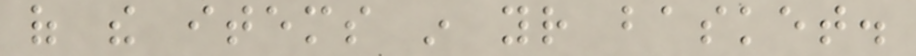of the items in your basket.
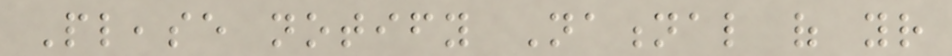Please notify National of your
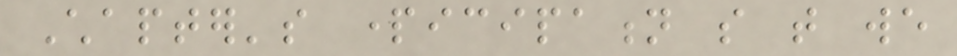Chapter's participation so that we
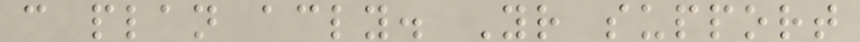can plan accordingly. Your support
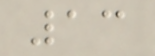13
